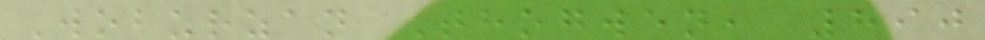Woburzan Thogwen, 890
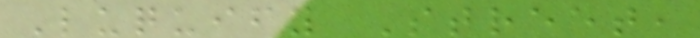Luquify Street,
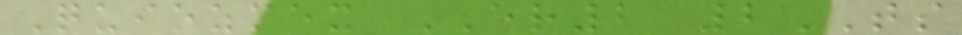Quiozmex ER2 2TS
